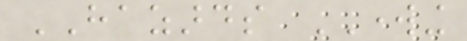HAZARDS WORKING
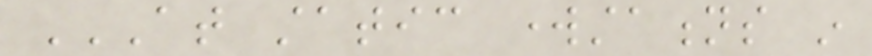AT STATIC WORKSTATIONS IN
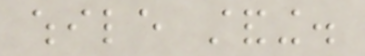while standing.
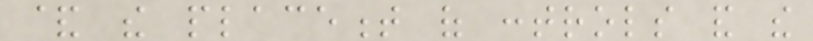& the placement of controls and the
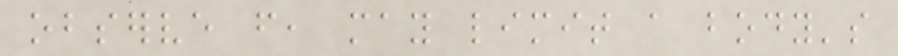observe from, may limit a body's
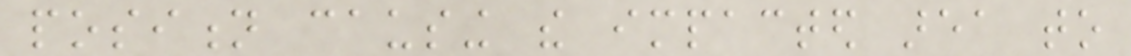position causing the impacted area to
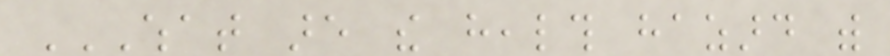WHAT ARE THE HEALTH HAZARD WITH
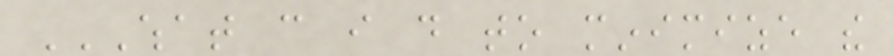WHAT CAN I DO TO MINIMIZE THE
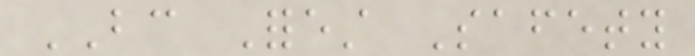BC Forest Safety
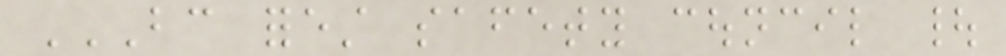BC FOREST SAFETY COUNCIL |
